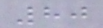80
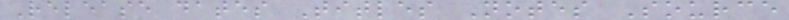Release dates Titles Notes Source
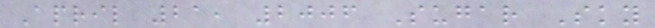April 21, 2006 Sugar Sky
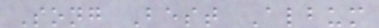Song Best Album
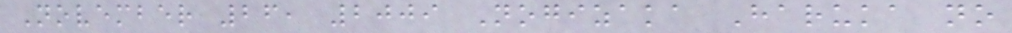November 26, 2009 Nogizaka Haruka no
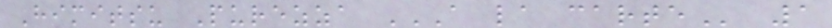Himitsu Purezza A LA CARTE 1
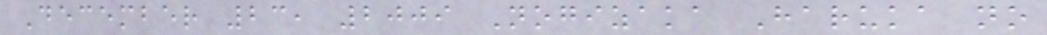December 23, 2009 Nogizaka Haruka no
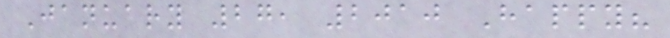January 27, 2010 Happy?
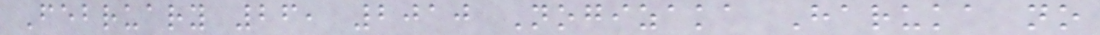February 26, 2010 Nogizaka Haruka no
